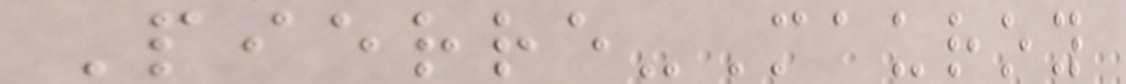Pierre-Mauroy
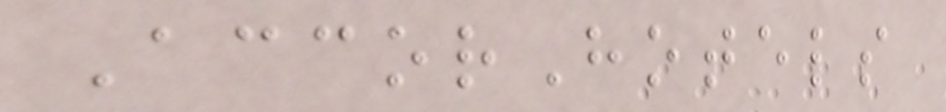AccorHotels
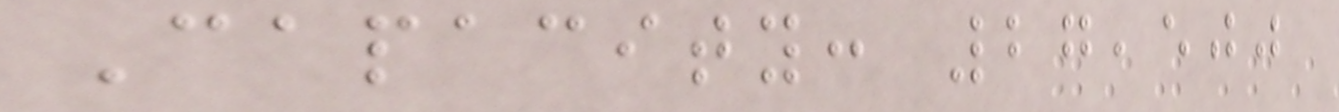Capacity: 27,500
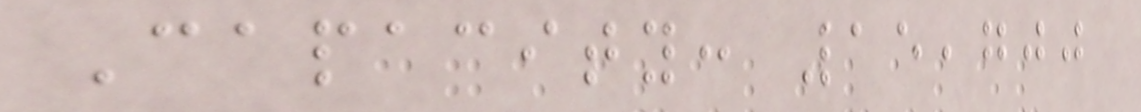Capacity: 15,700
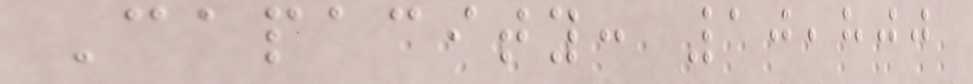Capacity: 10,800
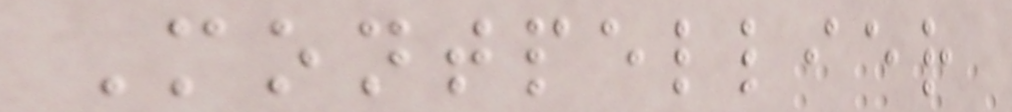Montpellier
